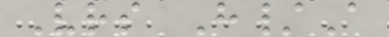Vrs H/A
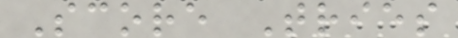Score Tries
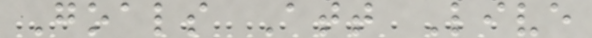Goals Att Live
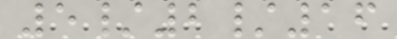5/2/16
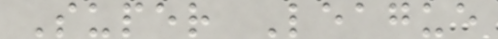Super League
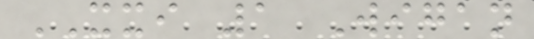XXI 1 Wigan
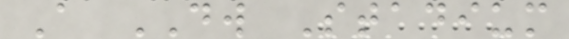A DW Stadium
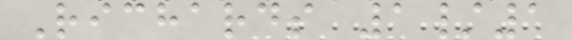Richards 1/1
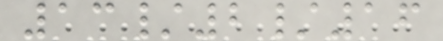13/2/16
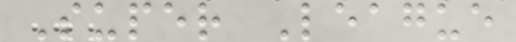Super League
